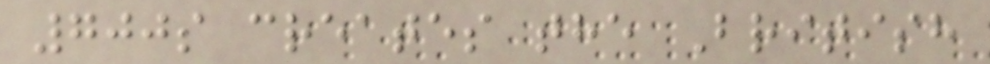700s creates the British
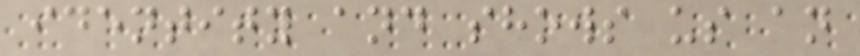identity and shows us an
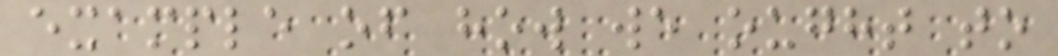example of how we ought to
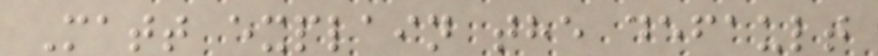Matt explain the default
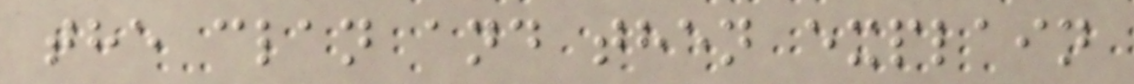the clan and then explain
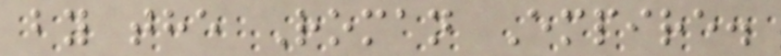by the Roman Empire.
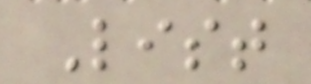List
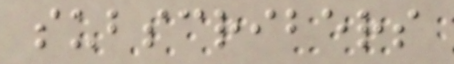subscribers
